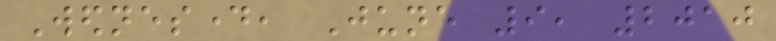Wednesday, June 9, 2010
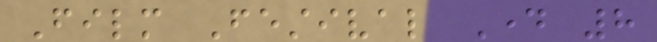Film Festival Day 8
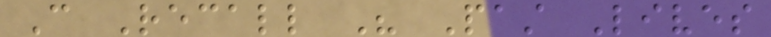Can Recall His Past Lives
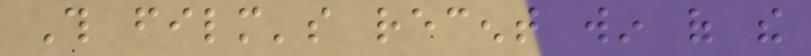This film's recent win of the
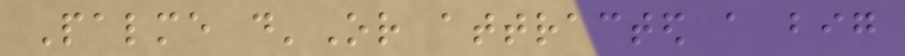Palme d'Or attracted a big
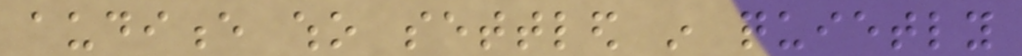audience who settled in quietly
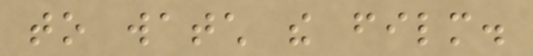to watch the film.
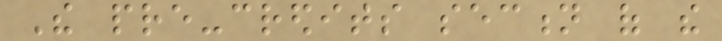The pre-credits section of the
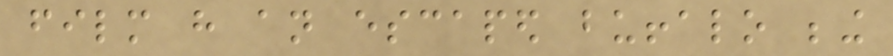film have an escaped buffalo being
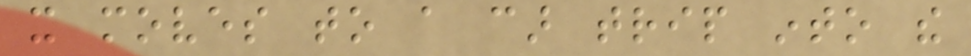it moves to a car trip into the
